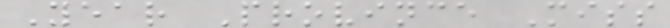Year Province Miss
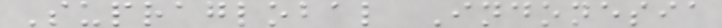Supraglobal Indonesia
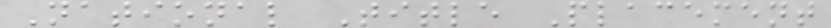National Title Placement
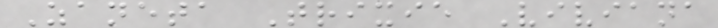Zaneta Trixie Viviana
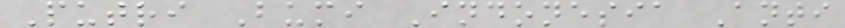Putri Bumi Indonesia Anti
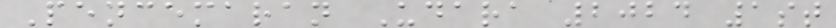Pencemaran Udara 2024 1st
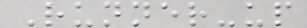Runner-up
